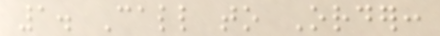1. Call to Order:
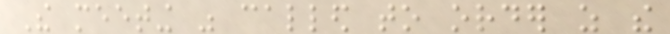The meeting was called to order as the
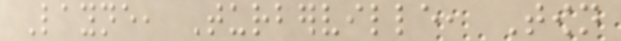Layne, Turberville, Town
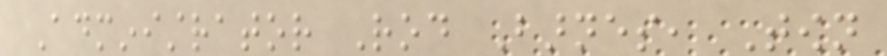Administrator Rod Barnes, Town
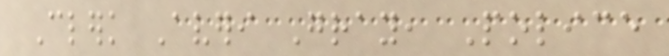Clerk Averi Gray, Police
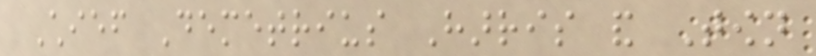Chief Demetrius Harris and Town
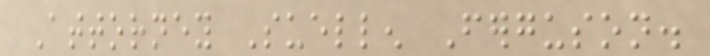Attorney Suellen Ferguson.
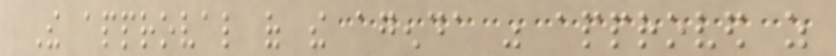The approval of the agenda was approved as
